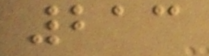213
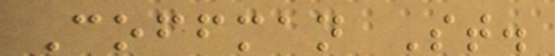Coffman St.
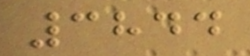3844
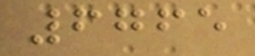6765
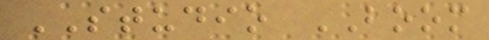STUDIO BOOM
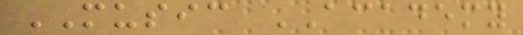MUSIC ACADEMY
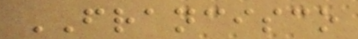FRANCISCO
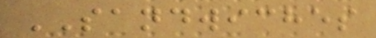SANDWICHES
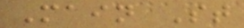Main St
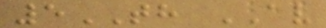5TH AV
